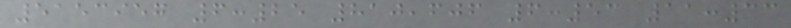5153957 6:25 810,606 6:53 11:33
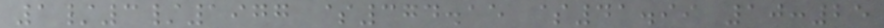1/3/1977 $374.15 $41.99 10:25
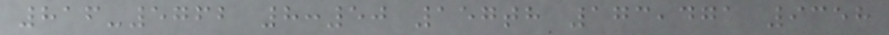816-5762 8:50 157th 173,471 9358
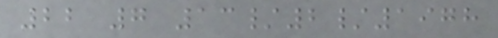22 7 13/2/1978
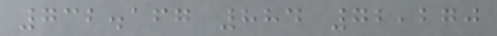732.167 884 72,270
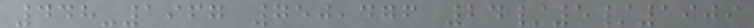448-1967 750,476 24/5/1909
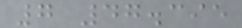7 47.395
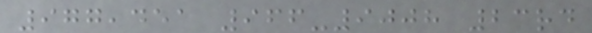977,451 966-9008 23rd
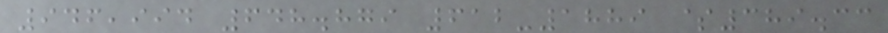946,994 648.879 612-1889 $389.33
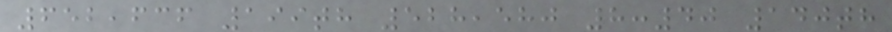652,636 199th 528,580 8:40 140th
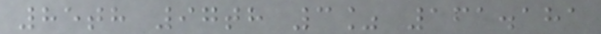85th 97th 3% 161.181
